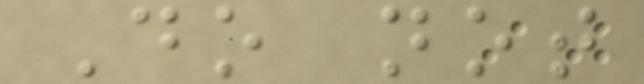Do not
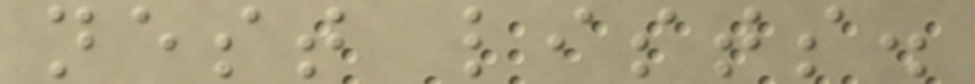nest lists.
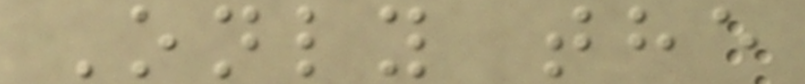Only the
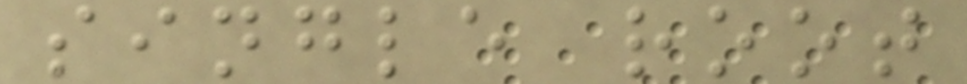single root
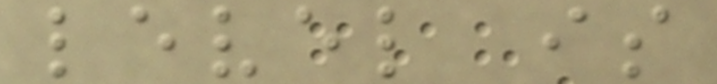level is
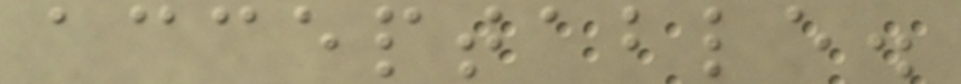acceptable.
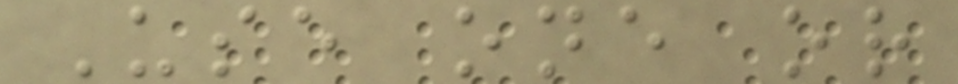Use one or
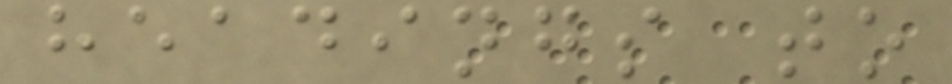headings to
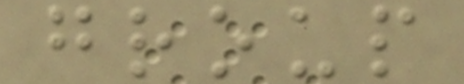group
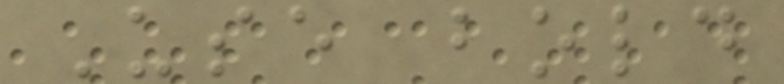Use bold
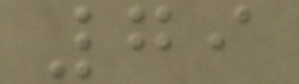79
